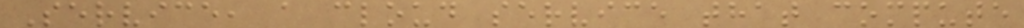Service, a cloud service that compute
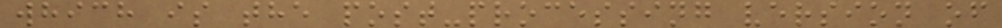which is the post-processing version of
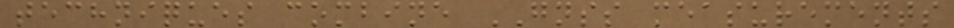techniques combine GNSS measurements
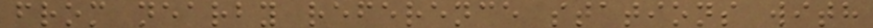from nearby reference stations with
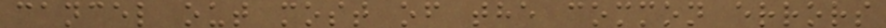cancel out most of the common errors
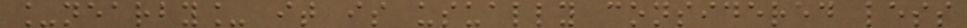_nearby_ it is usually considered less
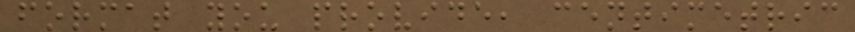format you provide, centimetric
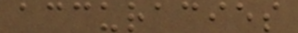accuracies
